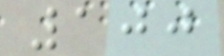100
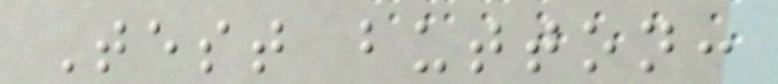Test button:
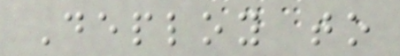Deploy to
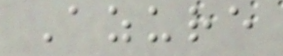Azure
